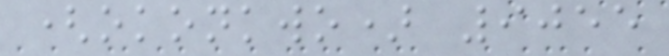(okonkwo) 9055
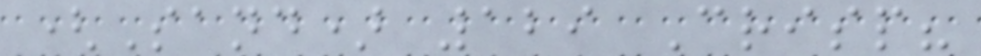(Sand) 129 Crisp?
